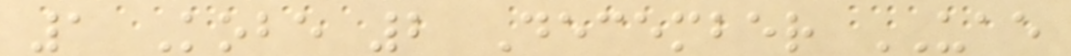1 Kobe 2 December UAE
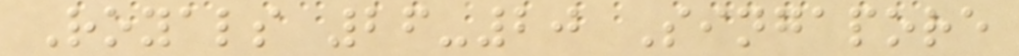Royals 26-20 Singapore
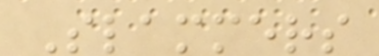Slammers
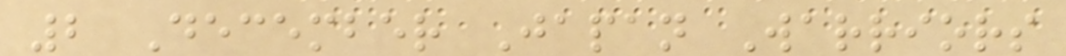2 December Japan Warriors
